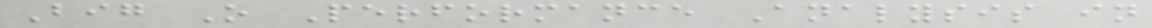Big O Performance Analysis in
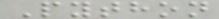Python
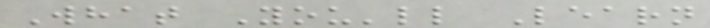What You'll Learn
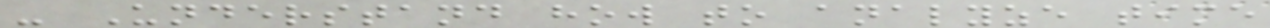- Understand how to analyze time
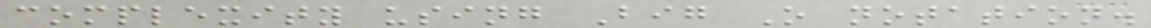complexity using Big O notation.
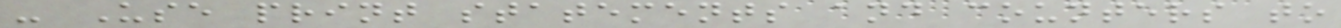- Use print statements and counters to
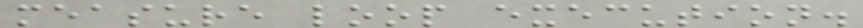measure loop execution.
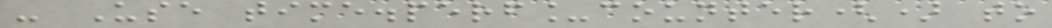- Use time.perf_counter() to
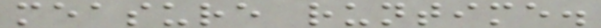measure runtime.
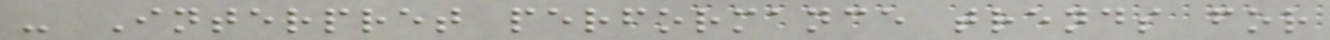- Interpret performance trends for
